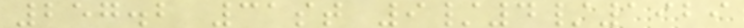257.2 31st 9/4/1929
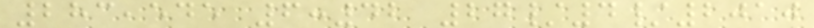283,545 6:42 27/4/2010
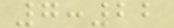7:22
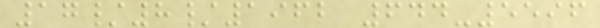17/8/1962 644-5596
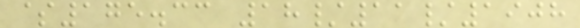$175.33 18/11/1908
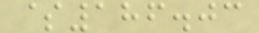$186.03
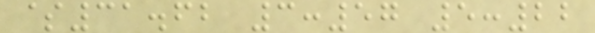$31.62 3:57 5:22
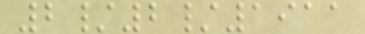2/2/1911
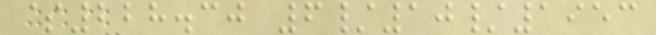$228.30 6/10/1953
